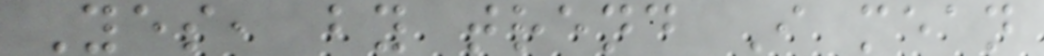Yes, by trend I mean
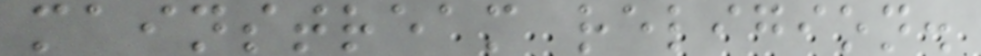mainstream religion.
